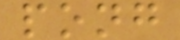pong
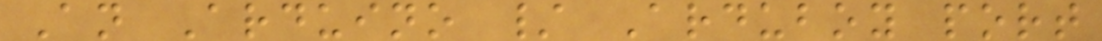An Arduino / Arduboy port
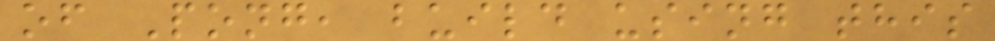of Pong, build using this
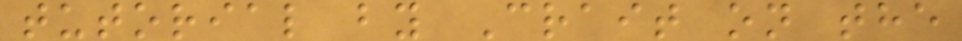tutorial by Crait on the
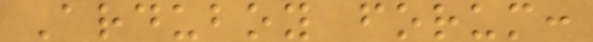Arduboy forum:
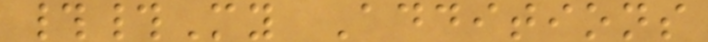##My Additions
